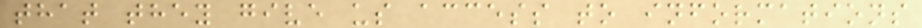that they give us access to informations
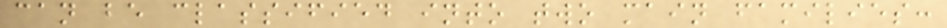can be classified into two main families:
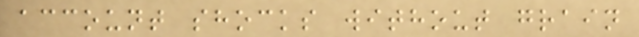account shocks without grain
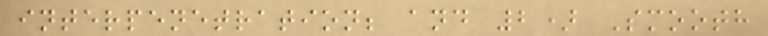interpenetration; and 2) Smooth
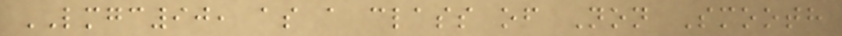LMGC90, as a class of Non Smooth
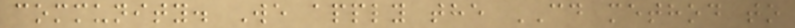community. We apply the CD method to
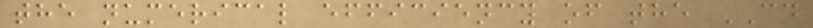the numerical efficiency of the CD
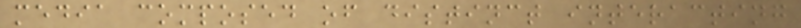media composed of distinct interacting
